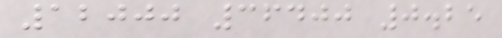12000 36400 0.25
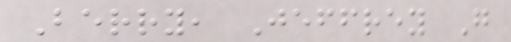Berry, Jeffrey G
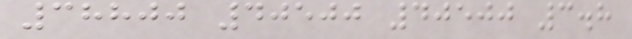38800 40500 40500 3.8
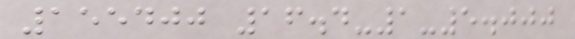155400 16.4-1-5.000
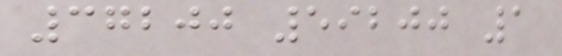37200 59200 1
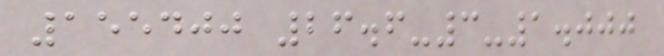155400 26.6-3-1.000
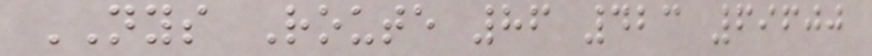NYS Route 86 423 69600
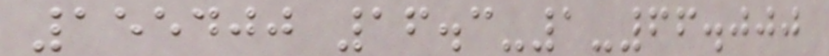155400 16.3-1-66.000
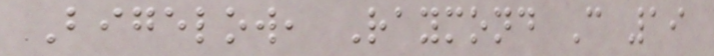Bigelow, Raymond C 19
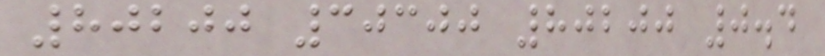80200 30300 80200 0.4
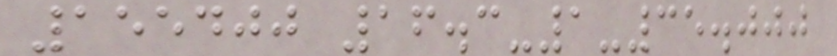155400 16.3-1-35.000
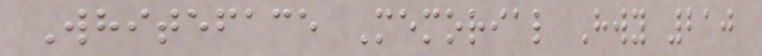Whiteface Memorial Hwy 210
